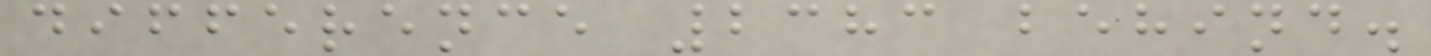difference 2383 behind.
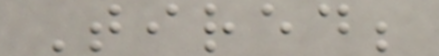Tired;
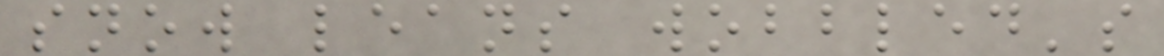snow leans wobbled's
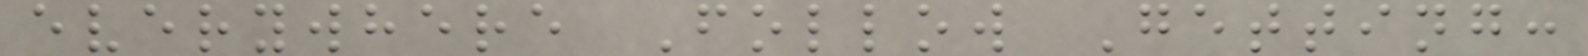everywhere Follow Getting:
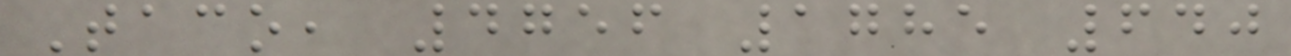Taco, 4756 1785 640
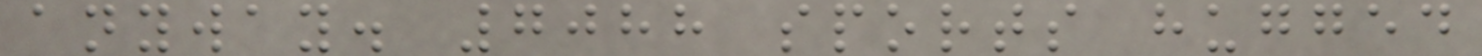anyway. 7088 sports hugged
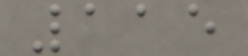115
